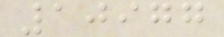10977
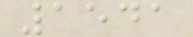1541
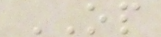OP
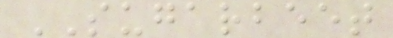SUGARBEET
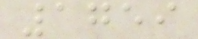1759
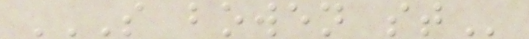S BOWEN ST
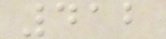412
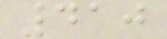410
